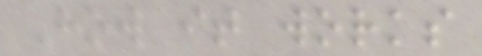How it works
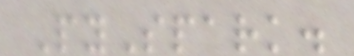PySpark.
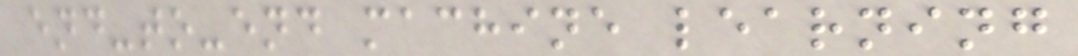end-to-end machine learning
